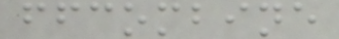ffcombine
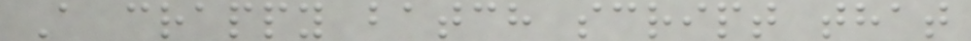A crappy batch script that
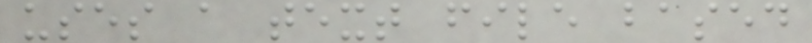uses a text file based
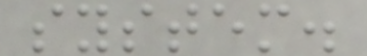system.
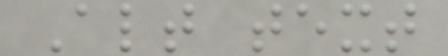Alt text
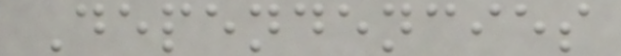Dependencies
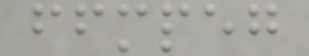ffmpeg
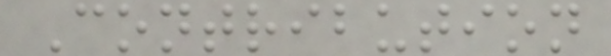Contribution
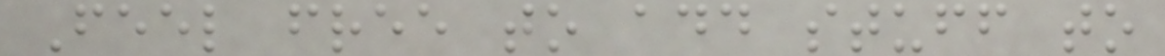Feel free to add stuff to
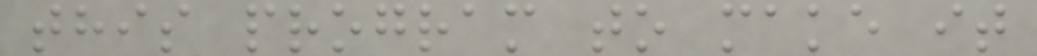this program to make it
